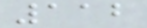112
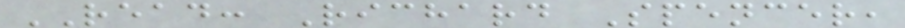READ: Richard Spencer,
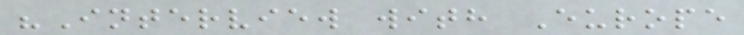"Interview with Europe
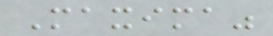Maxima"
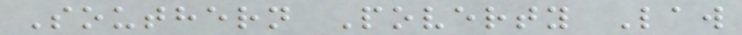Southern Poverty Law
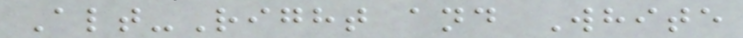Alt-Right and White
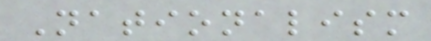Nationalism
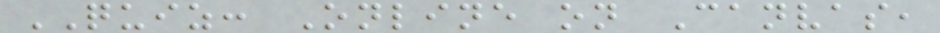QUIZ: Online on Canvas,
